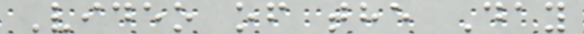Video of the Day
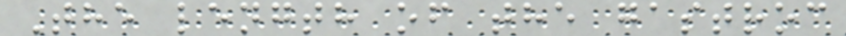The length of the gastroc
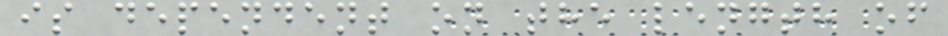is dependent on the length of
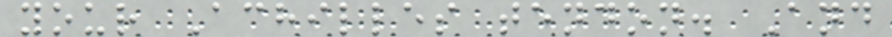your Achilles tendon. And
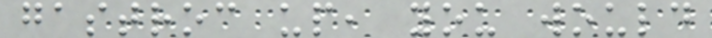gastroc up, you would
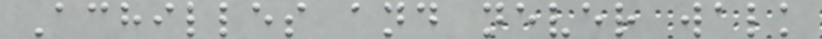Achilles and never walk
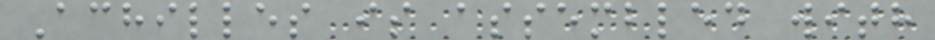Achilles is assembled with
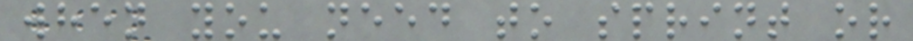when you need to sprint or
